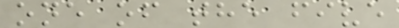one of the five
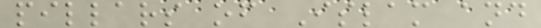pillars of Islam and
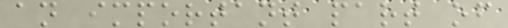an important part of
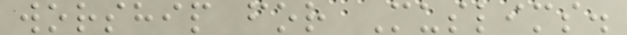worship for Muslims.
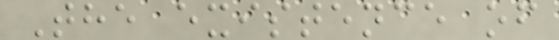The existence of
